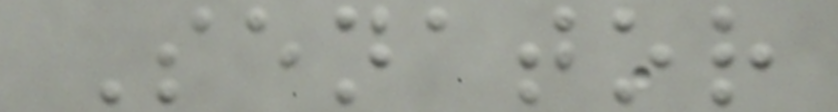Senator
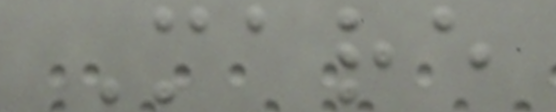Mare
